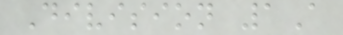Division 1A
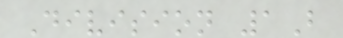Division 1B
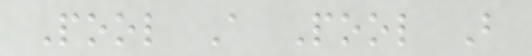Pool A Pool B
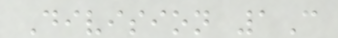Division 1C
